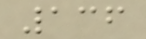136
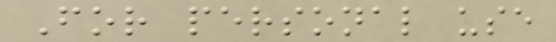For personal use
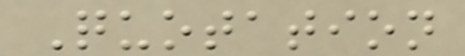Quotation
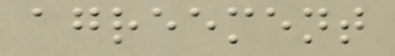agreement
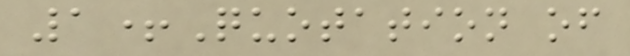1+Quotation of
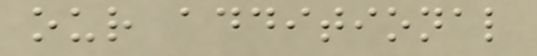our additional
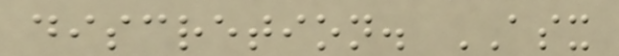discretion. ASX
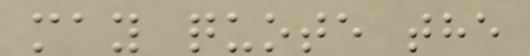may quote the
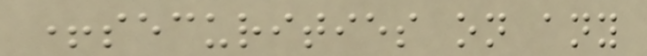+securities on any
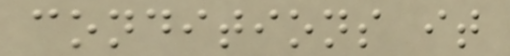conditions it
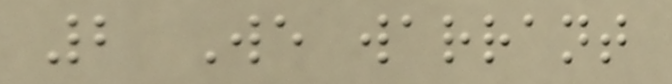2 We warrant
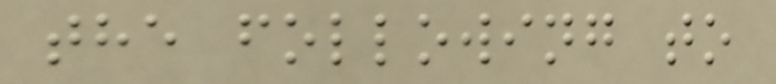the following to
